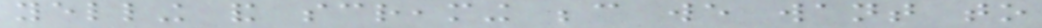yelling and screaming because we want to
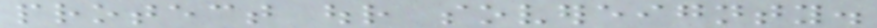protect our sovereignty.
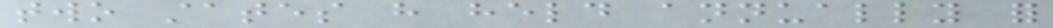two states have held annually for
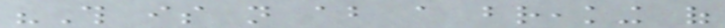"This is not about a breaking of
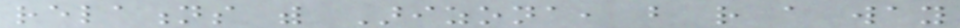relations with Arizona, but rather a way
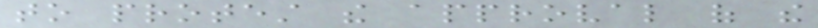to protest the approval of the
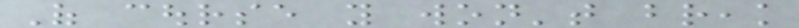Of course you won't break
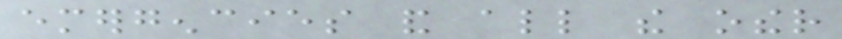emergencies and all the other
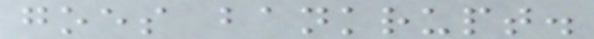goes bankrupt.
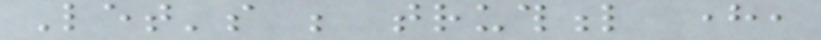Let's be truthful here,
